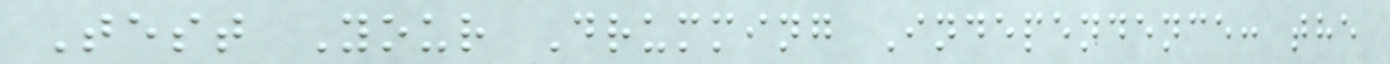Test Your Drumming Independence: the
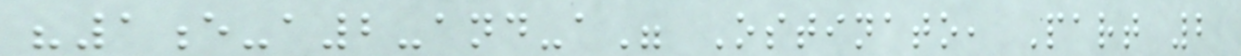"1e-a2-and-a" Ostinato, Part 2
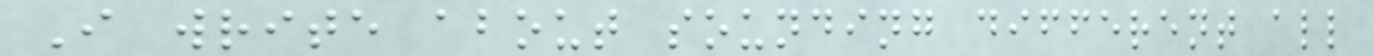I write about sounding different all
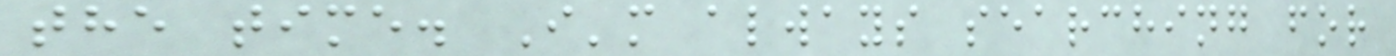the time. I'm always searching for
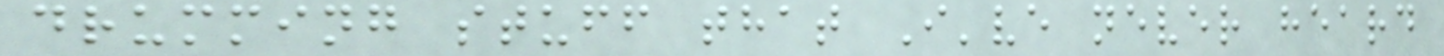drumming stuff that I've never heard
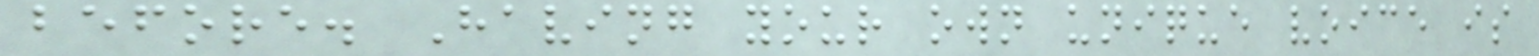before. Having your own unique voice is
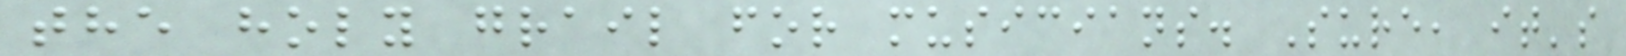the holy grail for musicians. Sure, it's
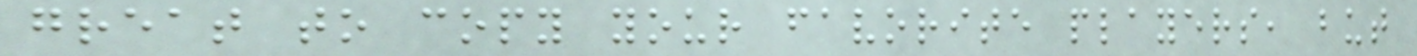great to copy your favorite players, but
